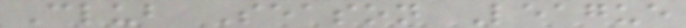Club Season League
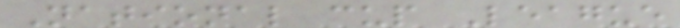National cup League
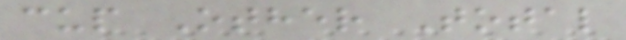cup Other Total
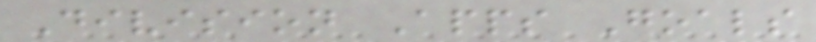Division Apps Goals
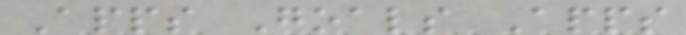Apps Goals Apps
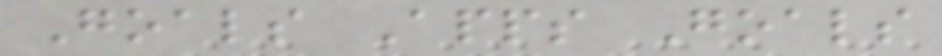Goals Apps Goals
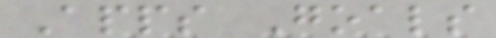Apps Goals
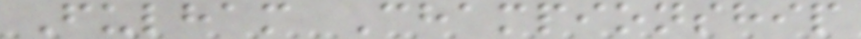Fulham Championship
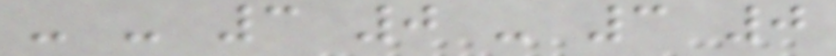- - 3 0 - 3 0
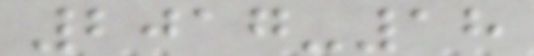2017-18
